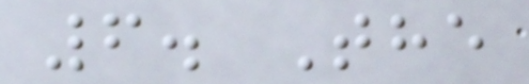6. The
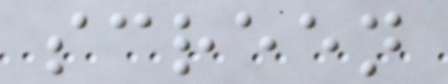screen
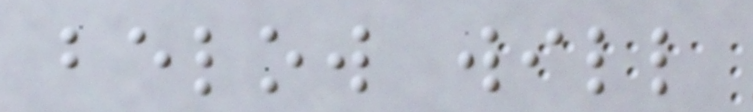below will
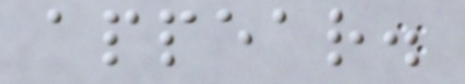appear.
